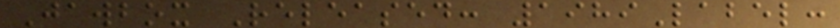Jawbox Released: 1989Label:
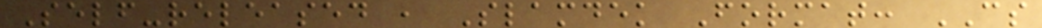Self-released , Slamdek Format: CS
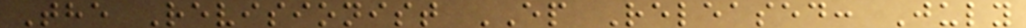The Revisionist EP Released: July
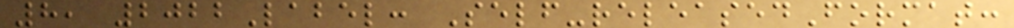8, 2022Label: Self-releasedFormat:
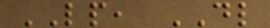LP, DL
